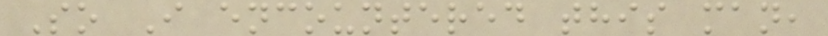So I encountered this man,
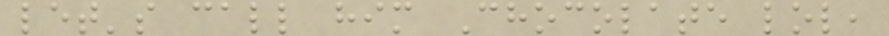let's call him Chocolate lol,
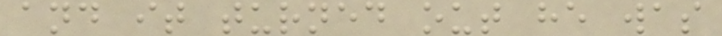and it turned out he was
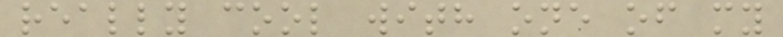really cool with one of my
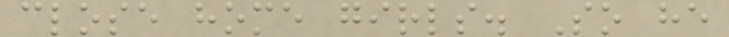close home girls. So he
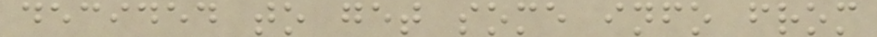decided to get some info from
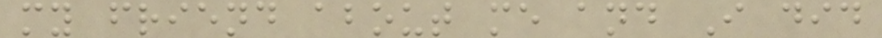my friend about me and I did
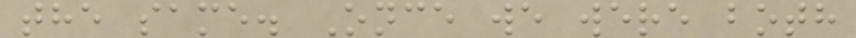the same. Once we were both
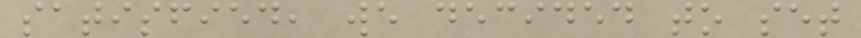satisfied, we decided to set
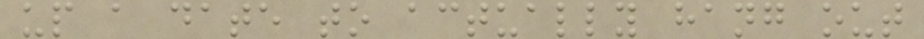up a date to actually hang out
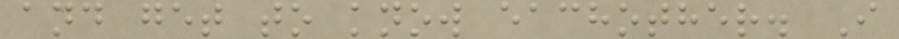and get to know eachother. I
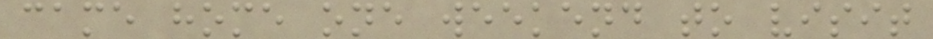came home one weekend to visit
